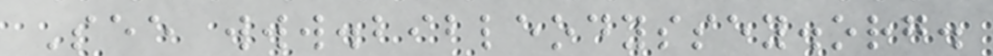See www.bibleodyssey.org.
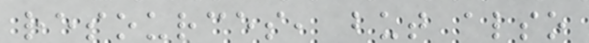resources, but also
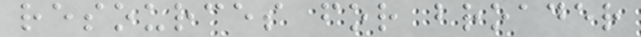resources for broader
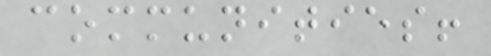communities!
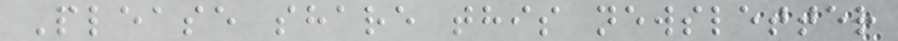Please share this newsletter
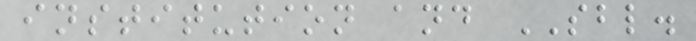institution and SBL.
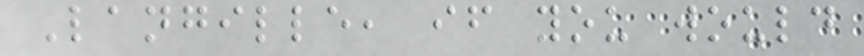Langille, if you would
